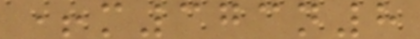+m373n8
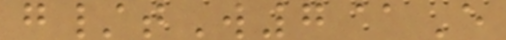g/tW7@E
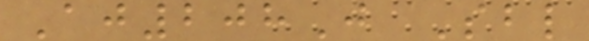Aj208J Sbl
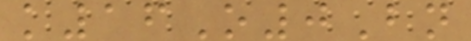k16O0Bn
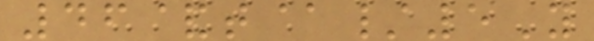46&t@/5Y
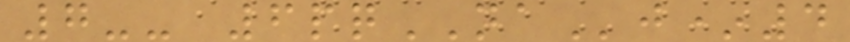7-- 6pqNAj*4
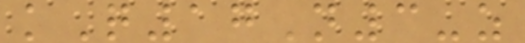kQ17N3-z
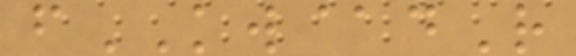fKW@dR
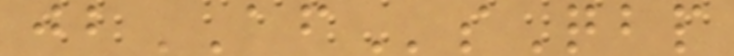jbAFsQbp
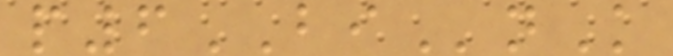p6BInK
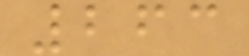263
